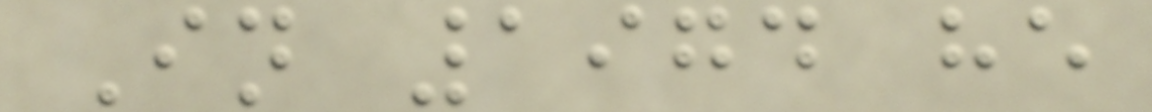In 1974 he
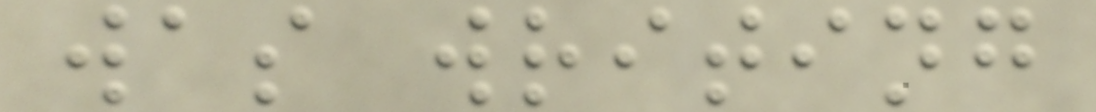was writing
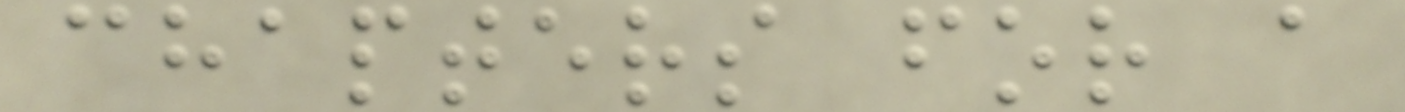chapters for a
